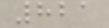821
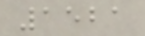1521
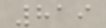819
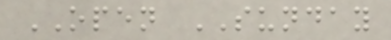OPEN SUNDAY
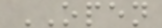OPEN
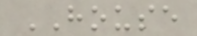HOUSE
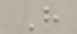H
